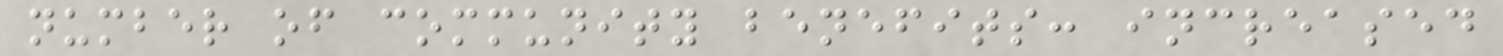number of community benefits: increased
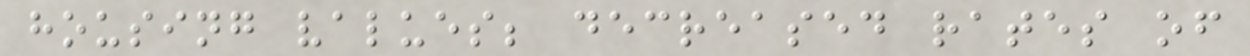housing values; decreased rates of
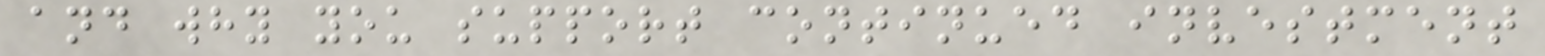and why you support continued investment
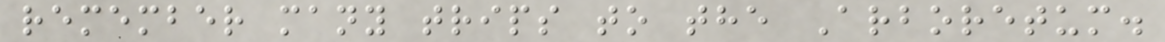remember many trips to the Arboretum.
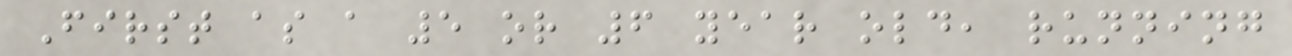First as a 5 or 6 year old, running
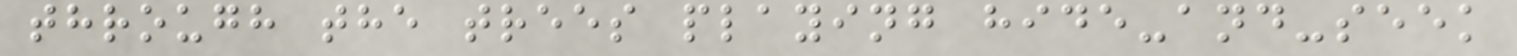through the trees playing hide-and-seek
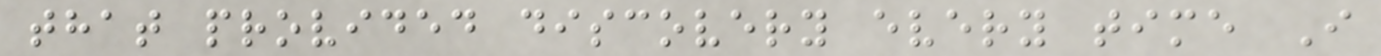that provided discovery every time I
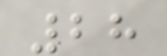28
